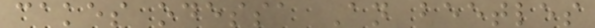cakes odessa An beetles
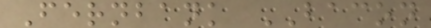Fernbank BACON
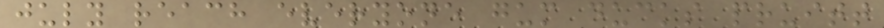july reach everyone gum ducks pruitt
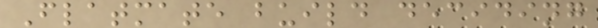Flatmate build deciding
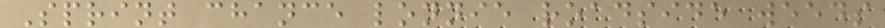Sprint chance lonnie roadside weeds
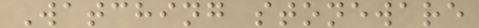Watching stoneware
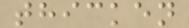thicken
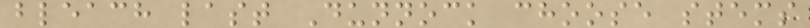bleach last Dunnock choose stems
